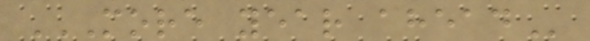MORE YEAR AHEAD
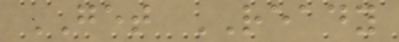GET READY
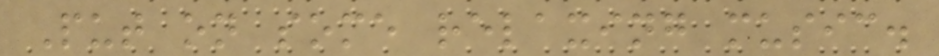Put on some relaxing music.
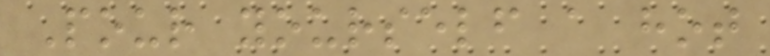Pour yourself a hot
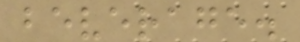beverage.
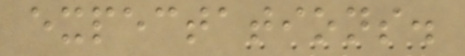expectations.
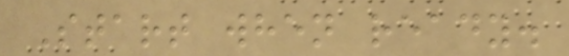Start when ready.
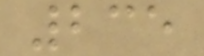235
